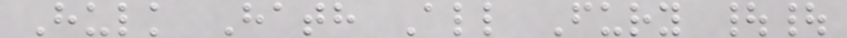Hulk Hath All Fury ||
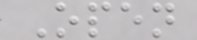Open
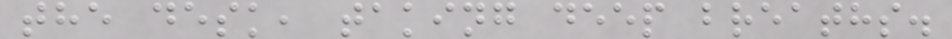the desk, taking deep breaths.
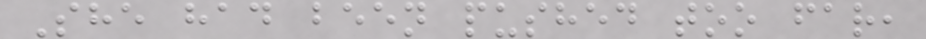She had been pushed too far,
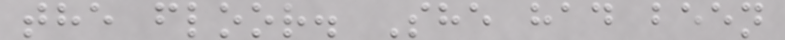the floor. She had been
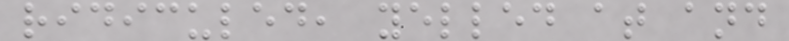ridiculed, yelled at and
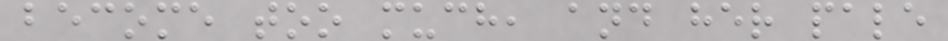become too much, and her pale
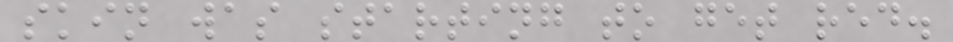skin was starting to get red.
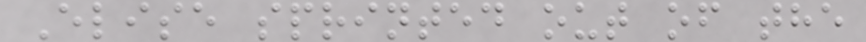Elise sprinted out of the
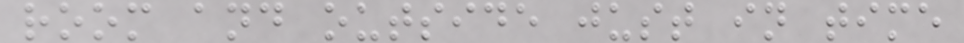room and outside just in time
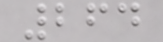264
